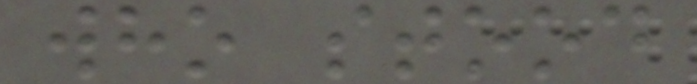who stood
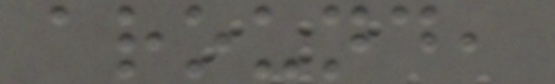around,
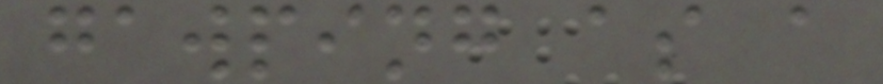gawping as a
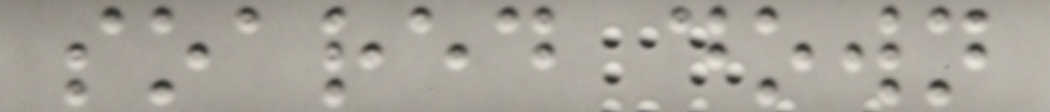soared down
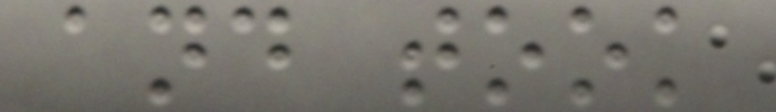and took
